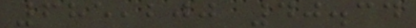685,200 40.34
